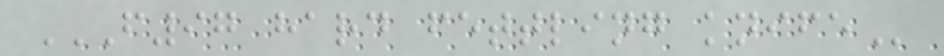F97 HARD FETTLING KNIFE
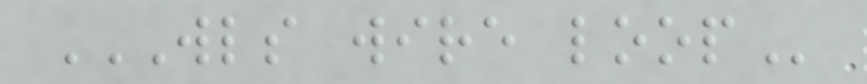WLS WIRE LOOP
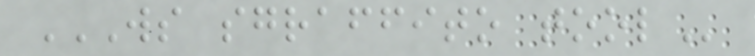WS SGRAFFITO TOOL
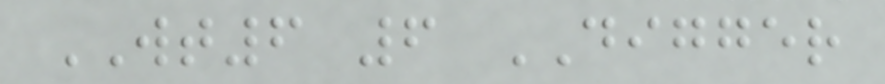WT6 6 DIGGER
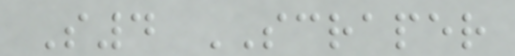S4 SCRAPER
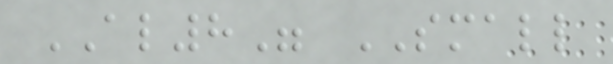AL8" SMALL
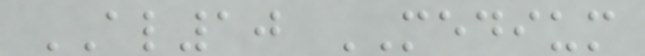AL10 MEDIUM
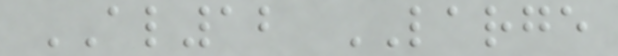AL12 LARGE
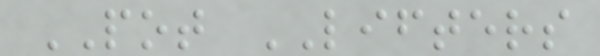POT LIFTERS
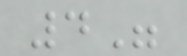4"
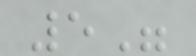5"
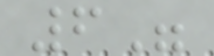6"
